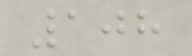108
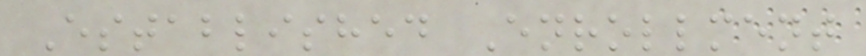Established Enrollment
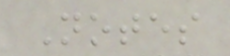Notes
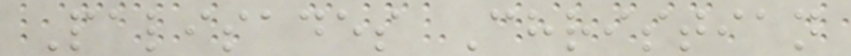Palisades Christian
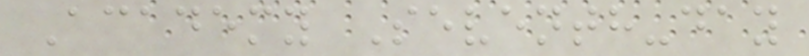Academy Seventh-day
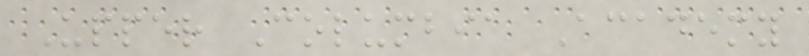Upper Columbia Academy
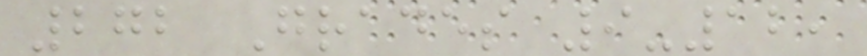272 Grades 9-12,
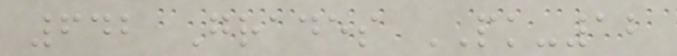642 Grades PK-12
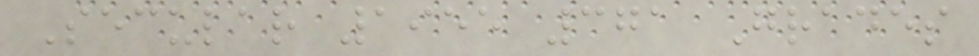Secular 1955 371 Grades
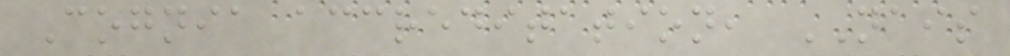Cognia accreditation, NAIS
